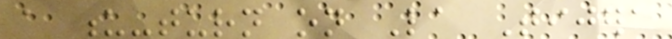a u-turn on La Tijera
